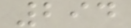294
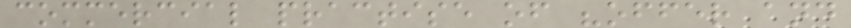commercial practise of "offer and
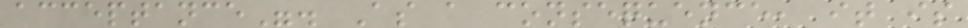acceptance". As a consequence, it is
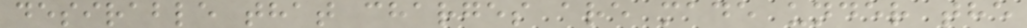desirable that charges are made under the
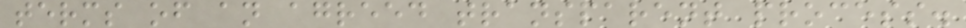terms of an agreed transparent process.
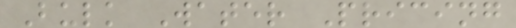Bulk Water Pricing
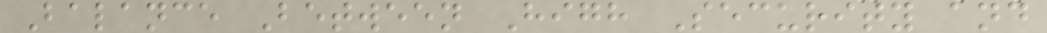Balance Between High Security and
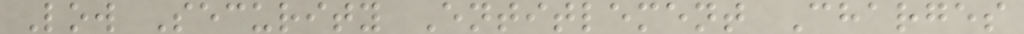Low Security Entitlement Charges
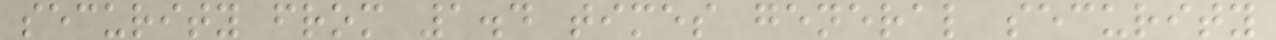security from 1.4 times general security
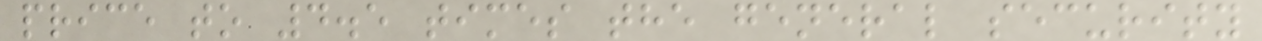price to 4.5 times the general security
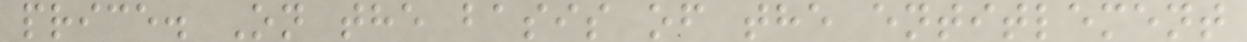price. On the basis of the entitlement
